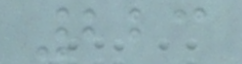223
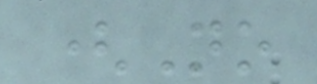(No
